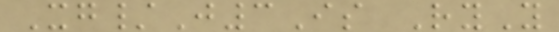Xg/J3Is RyY
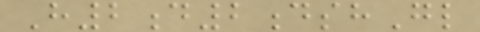H2d2dshGl
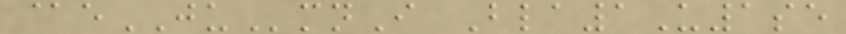@eJUmnI Bla1U1se
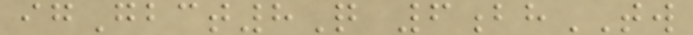igGbct8Q 6bhTW
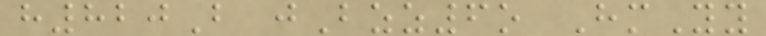h820B jBzz6o HmYy
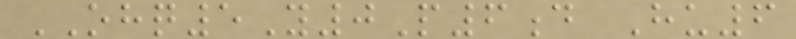OHQ5Y0P6d Hu6
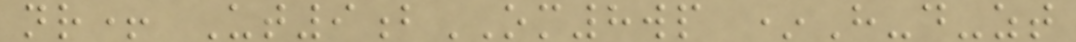nr+ Ut9bOM8wp *H-d-zt
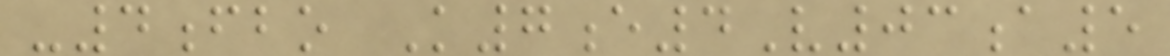-4fbo K7e4V03a5
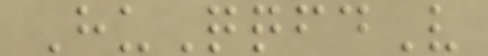HuQqfdV
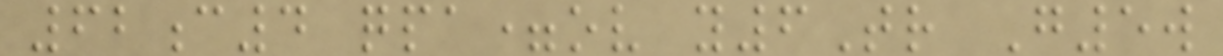62c4 qpa=ov y6Tr G5w
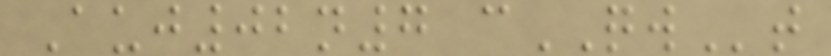Auj02n7 cQWt
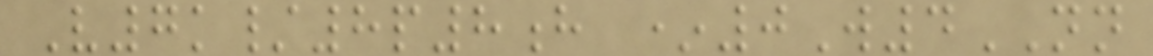V7k/8p8h *0W4NN
